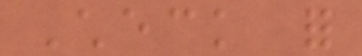Check for
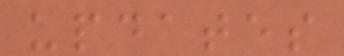updates
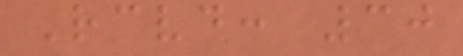Received: 30
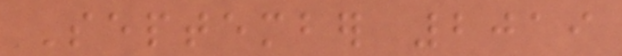September 2019
